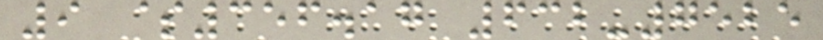9 $356.17 632-7525
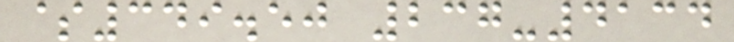$349.50 237-4134
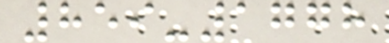859-1778
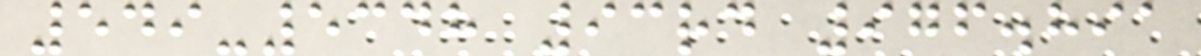549-5348 93rd 976.891
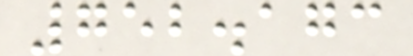752.173
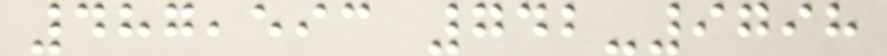487,593 742-9798
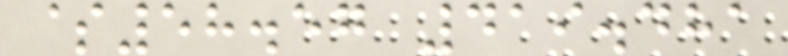$58.57 419.481
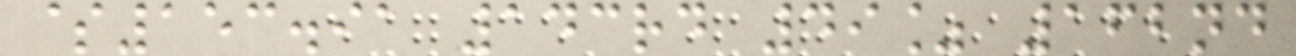$153.91 143rd 49% 162nd
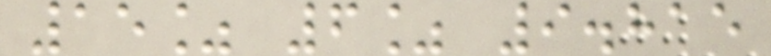15% 6% 9.815
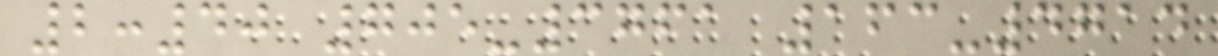2:40 705-3761 163-4714
